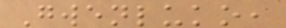Gwenluko,
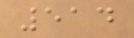514
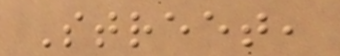Street,
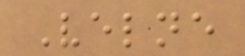Velne
